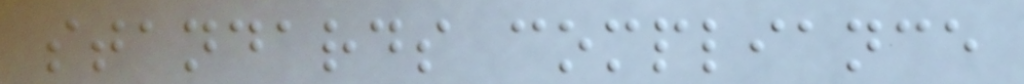standards compliance
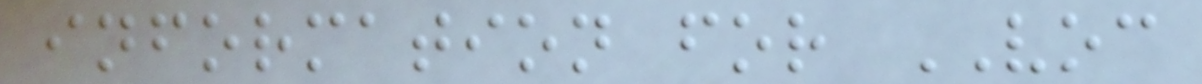information for VOC
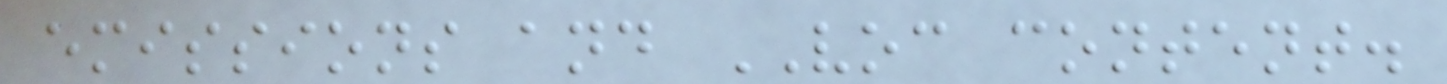emissions and VOC content.
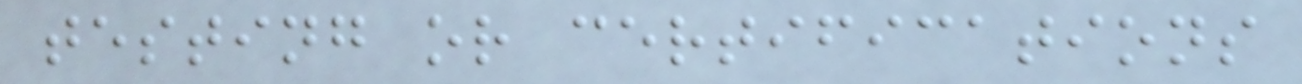testing or certifications
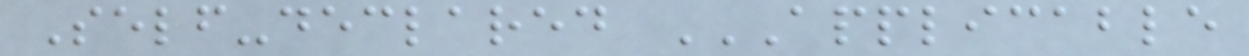Self-declared APPLICABLE
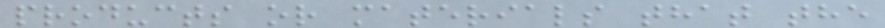products or materials that the
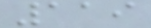119
